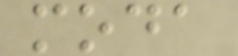moda
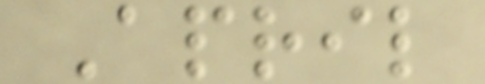April
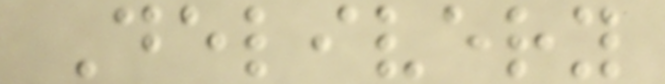Delivery
